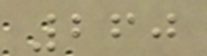260
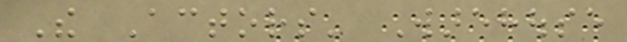The Actors' Warehouse
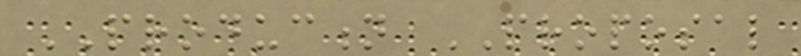PRODUCTION PROPOSAL
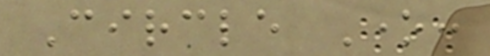Circle One:
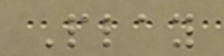Play
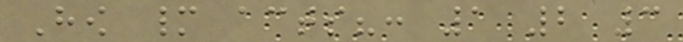How many acts?: 1 2 3
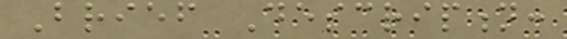Brief Description:
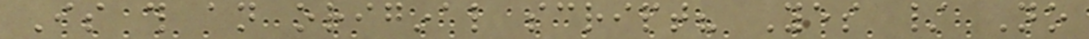Is this an original script? Yes / No
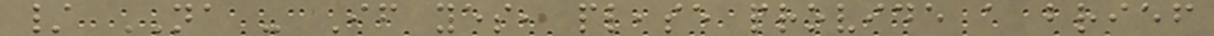/ NA - If yes, please provide a brief
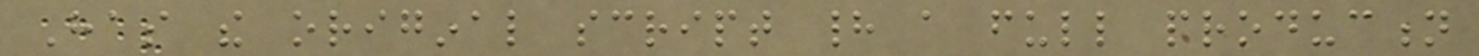Has the original script had a full production
